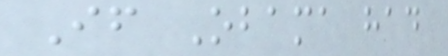If Obama had
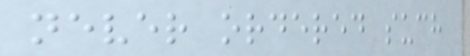never ordered such
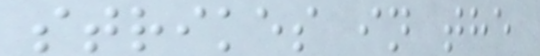strikes in the
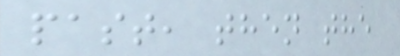past, then the
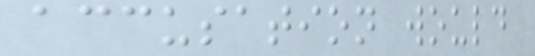accusation would
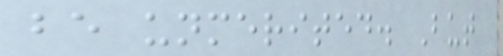be unmerited. But
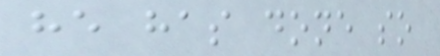he has done so
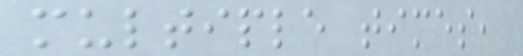multiple times,
